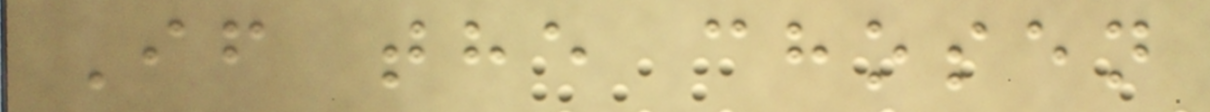If the chosen
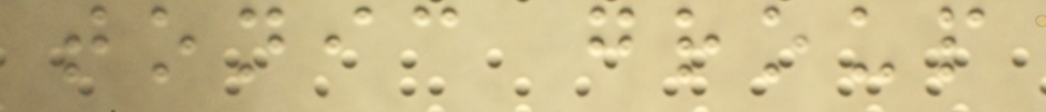tonic group
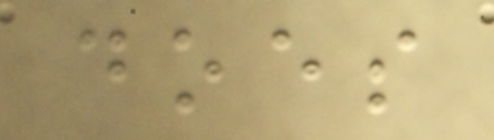does
